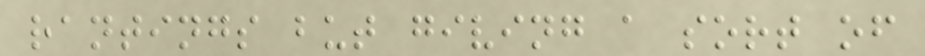rantings but giving a sort of
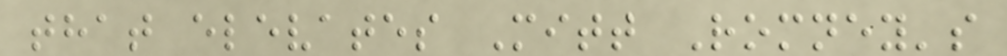that elevates Mitt Romney's
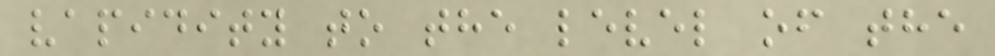vapidity to the level of the
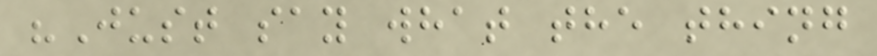"Just say what the thing
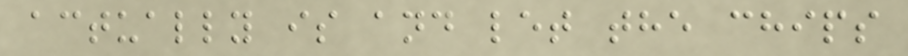actually is and let the chips
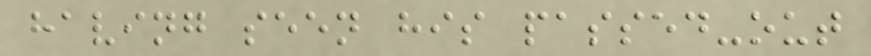having seen his passed-out
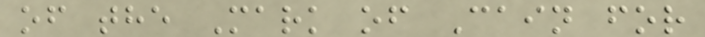of the Mark of Cain for
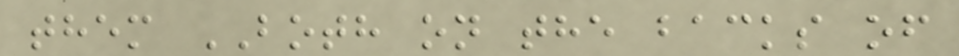them BOTH on the backs of
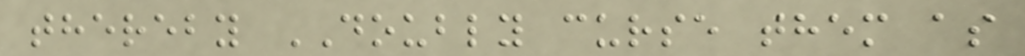thereby DOUBLY curse them as
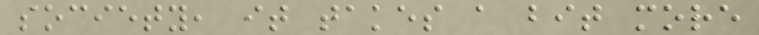society, it takes a bit more
